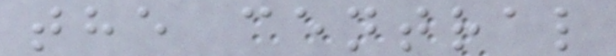the central
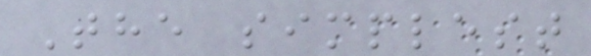The simplest
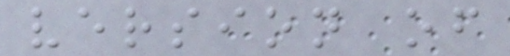version of
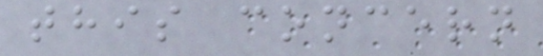this concern
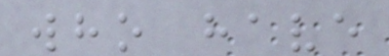who have
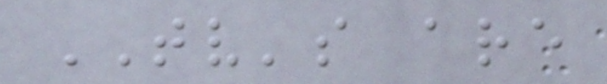TV's are
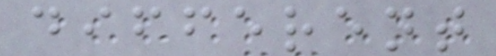different
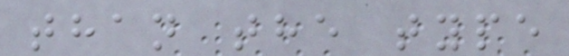than the type
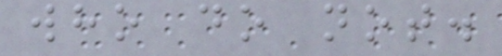who do not.
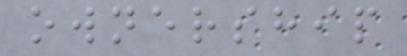ownership
